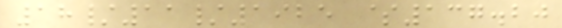18/11/1925 $137.20
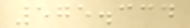575.334
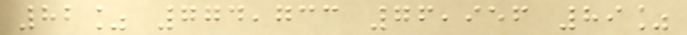82% 774,733 76,956 89%
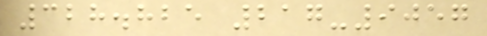328.825 217-9057
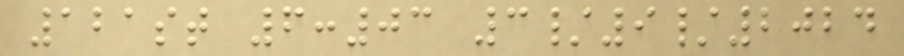121st 6:03 3/9/2024
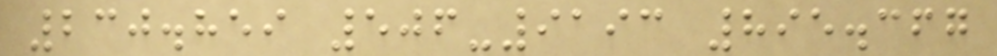230.859 506-9193 895.367
